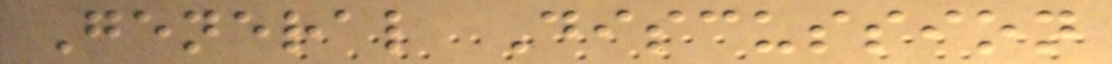General Discussion
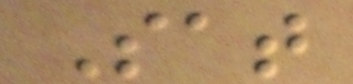Sat
